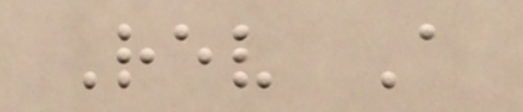Rev A
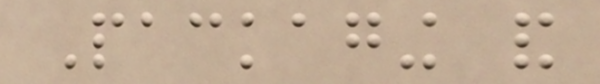Packaging and
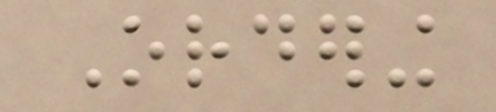Ordering
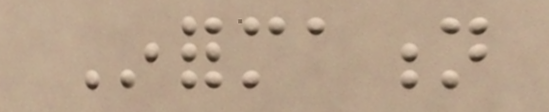Information
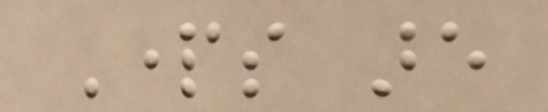Parts are
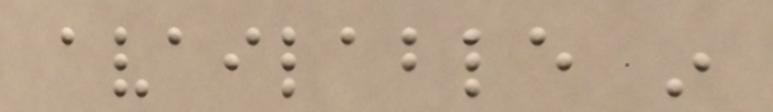available in
